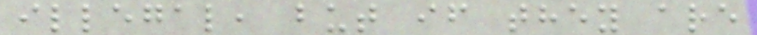illegal, but if they are
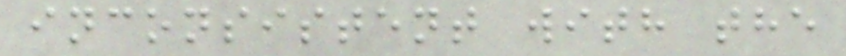inconsistent with the
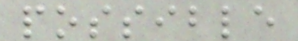possible
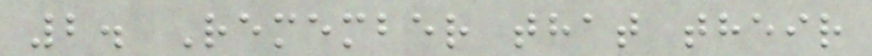2. Remember that their
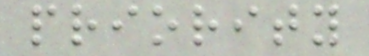priority
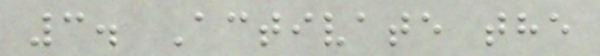3. Activate the
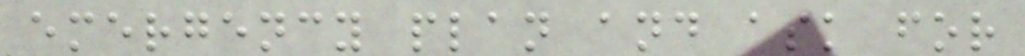emergency plan and ask for
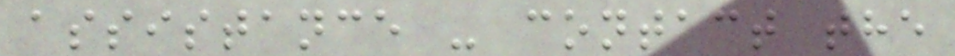assistance - contact the
